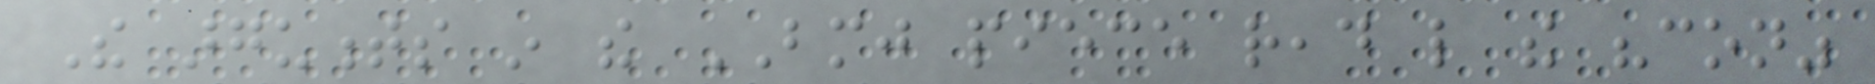The arguments in the BMJ piece read like the "con"
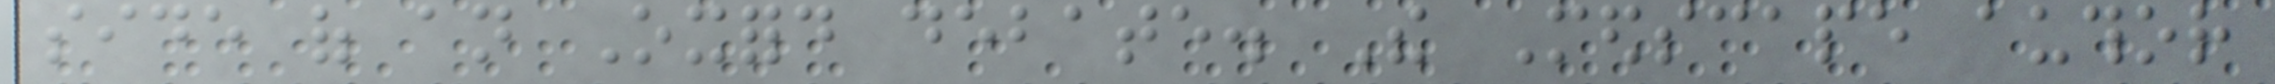side of an Oxford debate. The Medscape author
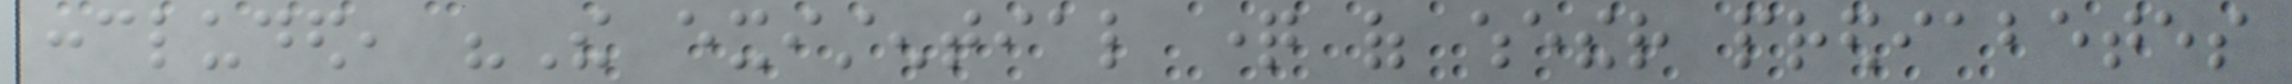concluded, "The existential question of whether prediabetes
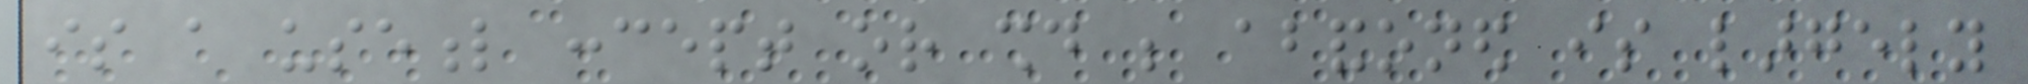is a useful concept or should be abandoned is largely
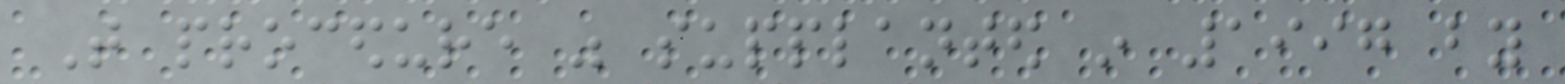That procedure was supplanted in 1997 by
